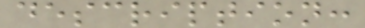description:
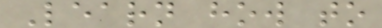Learn how to
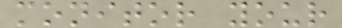monitor your
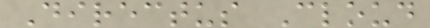Directus Cloud
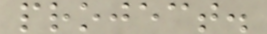project.
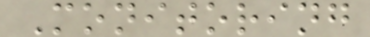Monitoring
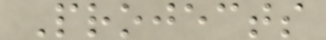Projects
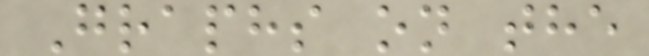Graphs on the
